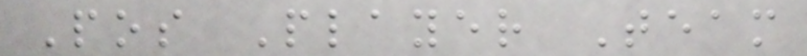Pos Player Team
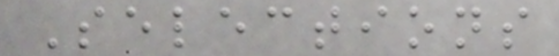Selections
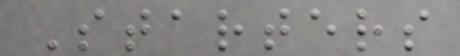Starters
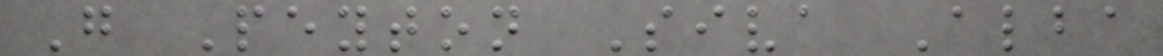G Peyton Siva Alba
